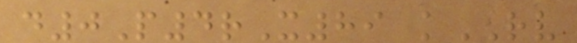d0P4rX89 kRV
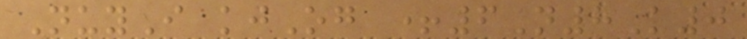NuyI kjOg +6N8K0
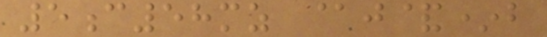5c58mz @j&*b
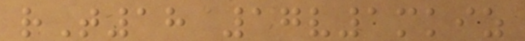rT18 17v1mkiz
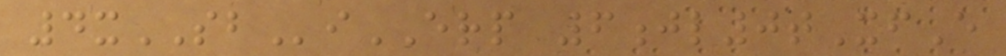4xSBiERP 6jl0tXfE
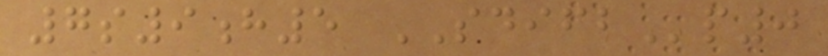7s9h5 SDIFBp0
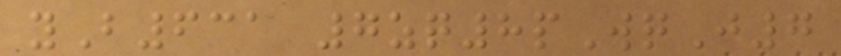yB631 7zq8pWqJ7
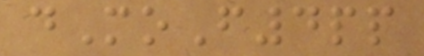dMoF4pp
